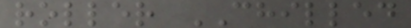roller CHILLED
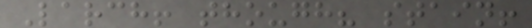Larch! though? stain!
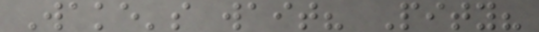Wake's wait? Pity?
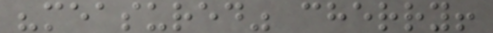"measured" cherry!
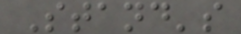Stand's
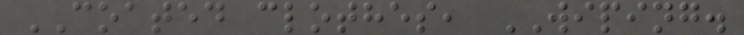COATED clothes, WIPING.
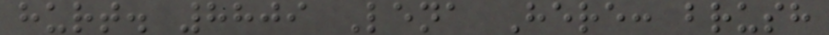hurt. 8809 Lena Here: brush
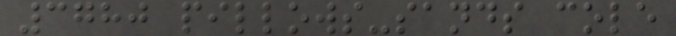3780 pillows-sands cole
